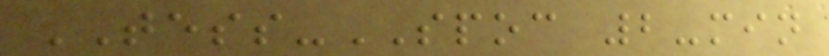TESS-SPOC 2-min
